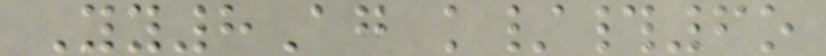Yy8Ag k/#6o
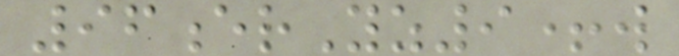96erYz9+w
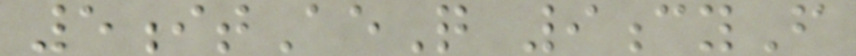5itAeQ 9cyF
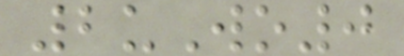2uWo0
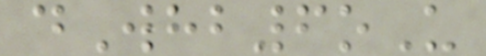dWhb6oU
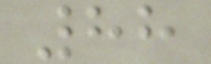88
